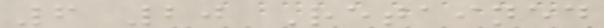6 20 Retained
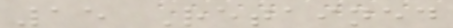15 Retained
